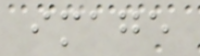image
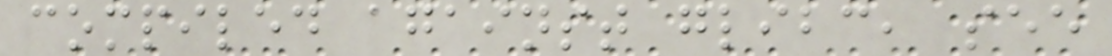compiled against glibc, see
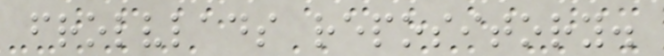frolvlads repository.
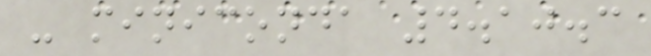- miniconda 4.10.3
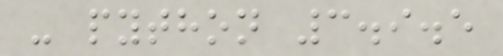- python 3.9.5
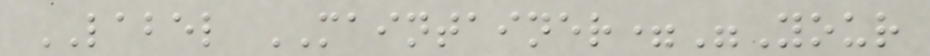LABEL MAINTAINER="Your
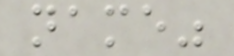name"
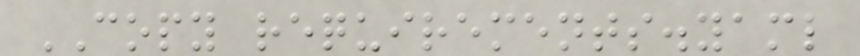COPY requirements.yaml
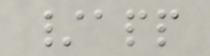/app
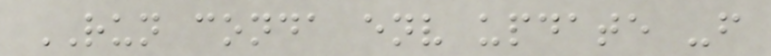RUN conda env update -f
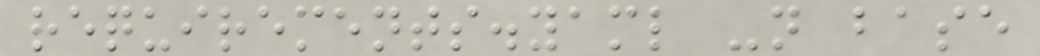requirements.yaml -n base
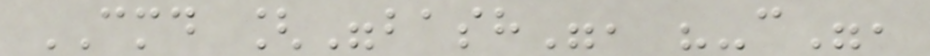CMD ["bash", "-c",
